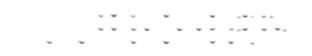GROWTH
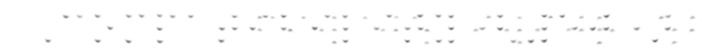Compatibility(50)
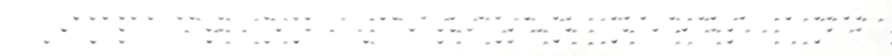Impact on Citizen needs and
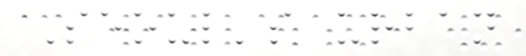Seoul's urban
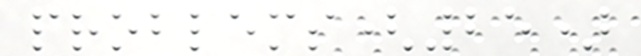problems(25)
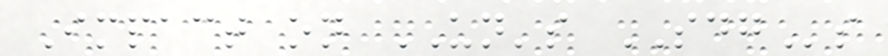Impact on UN's SDGs
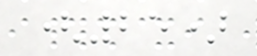(25)
